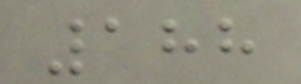188
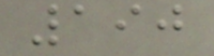190
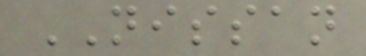NISSAN
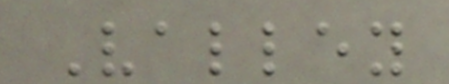Valley
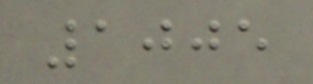1005
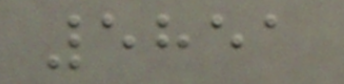5851
